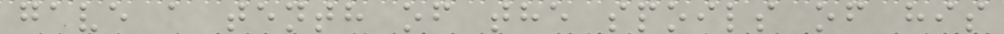gave a tenth of the spoils of his
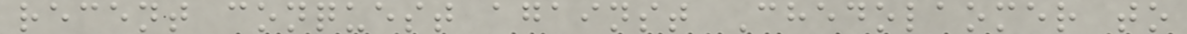recent conquest against Chedolaomer to
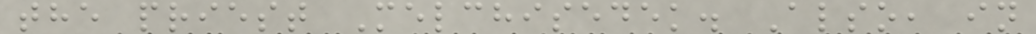the priest Melchisedek. Also, in
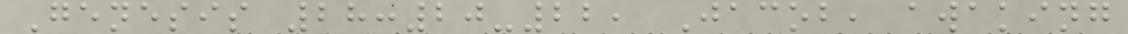Genesis 28:20-22, Jacob, awaking
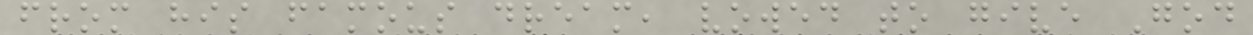from his famous dream, vowed to give God
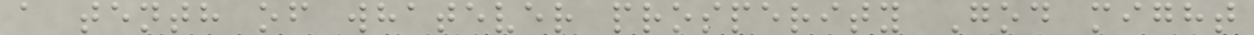a tenth of whatever prosperity God might
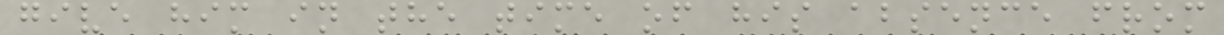give him in the time of his absence from
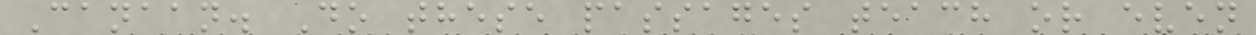Canaan. Do these passages teach or even
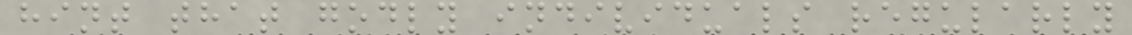hint that godly individuals regularly
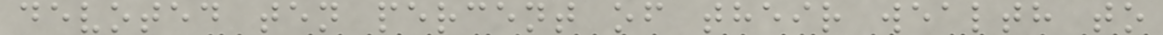devoted ten percent of their wealth to
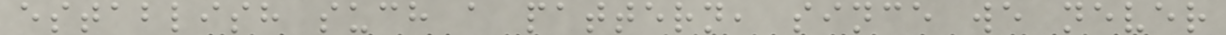establish such a pattern, since we never
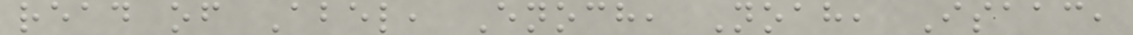read of Abel, Enoch, Noah, Isaac,
